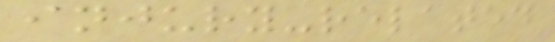injury-related
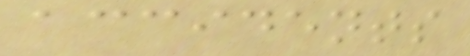accidents
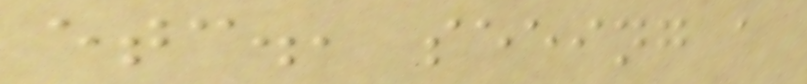etc., seeing a
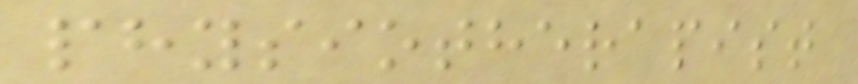physiotherapist
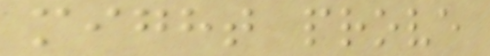might prove
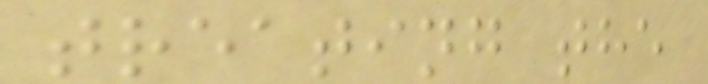treating the
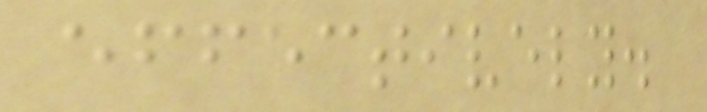effectively.
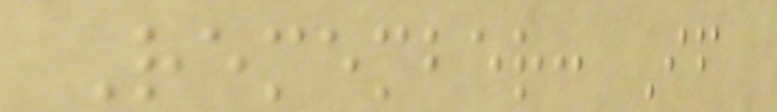Remember: If
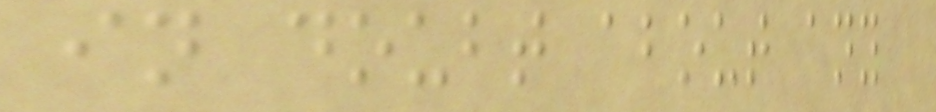in doubt about any
